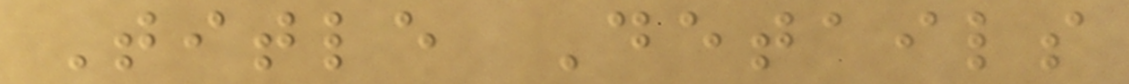Title Details
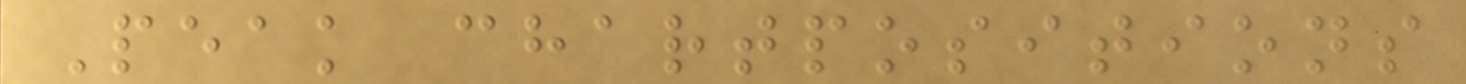Peak chartpositions
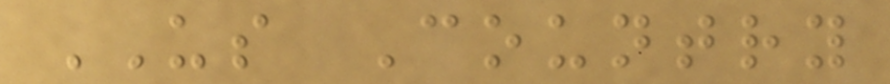US Country
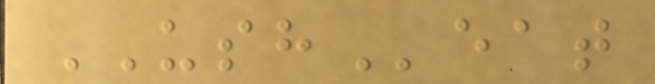USHeat
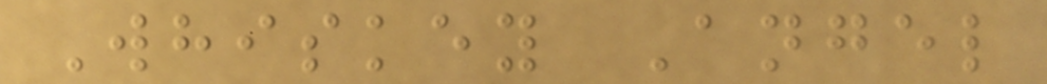Whiskey Angel
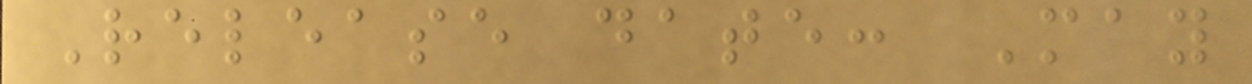Release date: May
